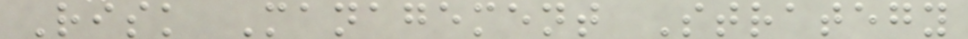Risk Management Strategy
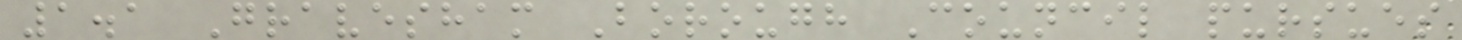1.1 Gravesham Borough Council pursues
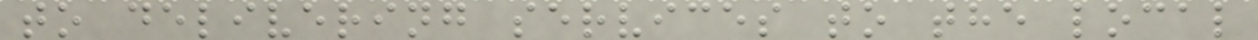to delivering services to the local
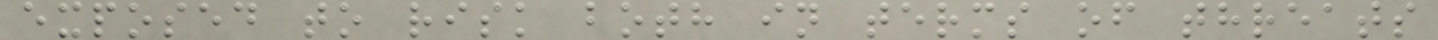exposed to risk both in terms of threats
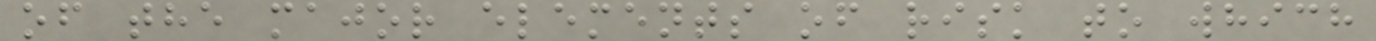of the major elements of risk to which
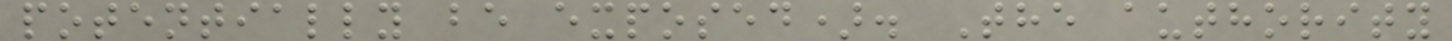potentially be exposed). The authority
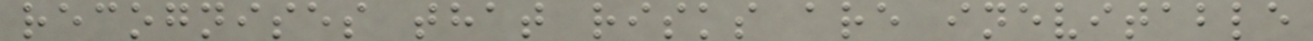recognises that risks are inevitable
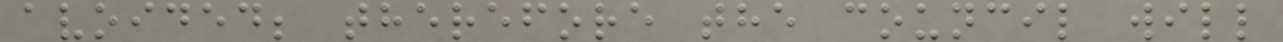avoided; therefore the council will
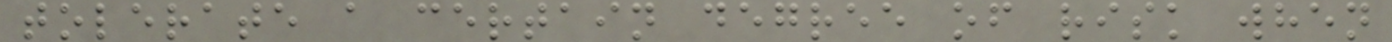tolerate a certain degree of risk when
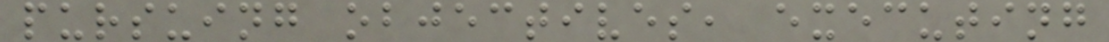pursuing objectives, executing
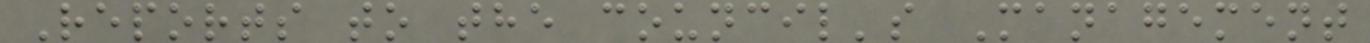Reports to the council's Management
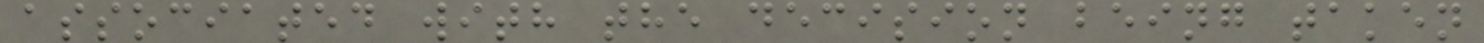associated with the decision being taken
